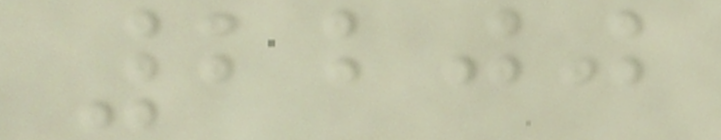2200
